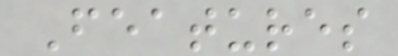Features
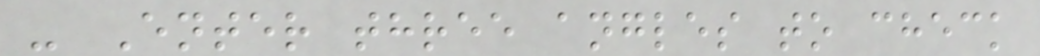- Enter three angles to check
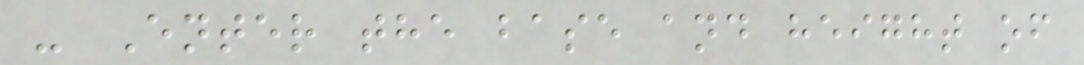- Enter the base and height of
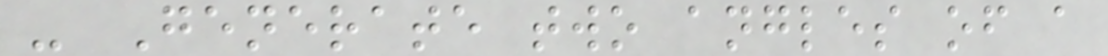- Generate two angles of a
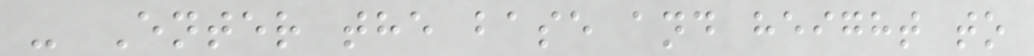- Enter the base and height to
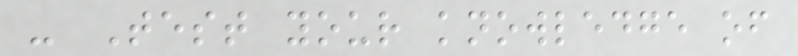- Test your knowledge of
